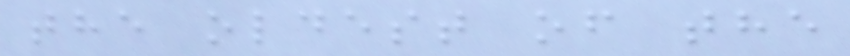the oldest of the
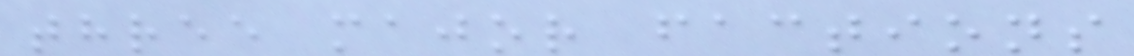three major factions
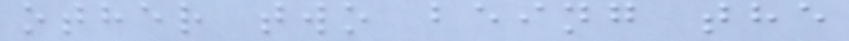other two being the
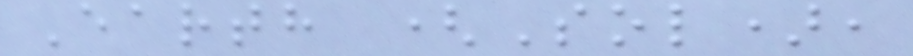Earth (Sol),
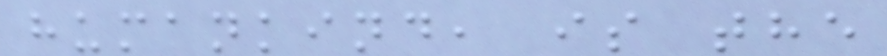humankind, is the
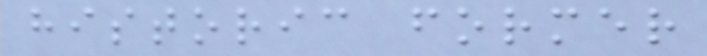historic former
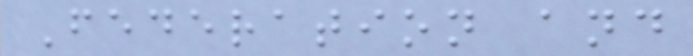Federation and
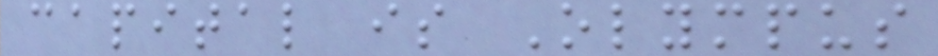capital is Olympus
